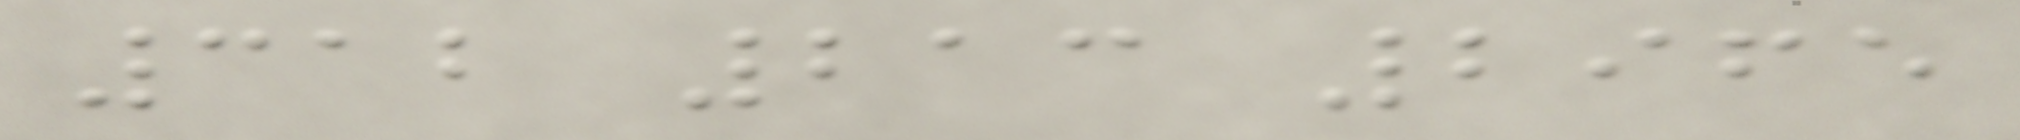312 213 2965
